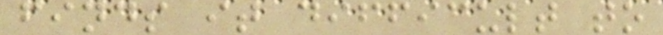finds it difficult to
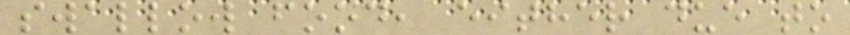swallow food, either due to
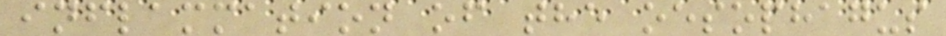inflammation of the oesophagus
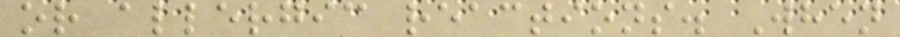or allergic reactions. When
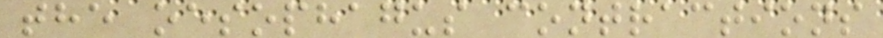the oesophagus contractions
